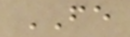FE
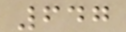647
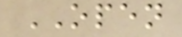OPEN
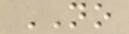NO
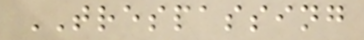TRESPASSING
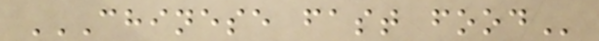CHINESE FAST FOOD
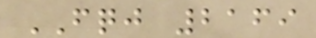FQJ 2169
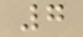7
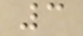3
